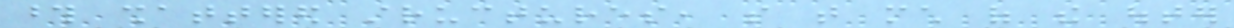those shattered structures, so that much of the outer
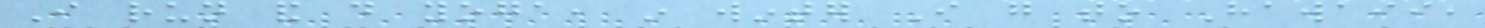I run and do yoga, in winter I go to Hawaii,
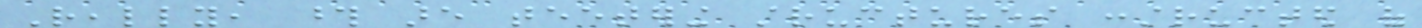Really, those are teetering structures constructed of
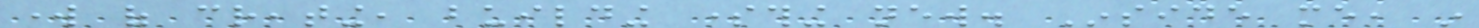work of creating, building something new. Inside me, in
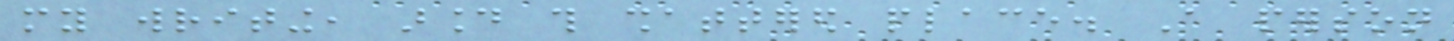my writing, around this shattered place. A person
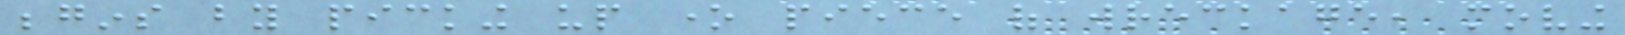begins by picking up one piece of wreckage, moving
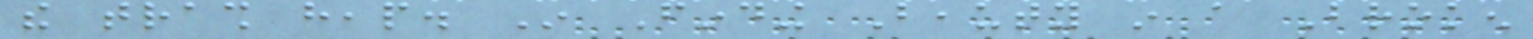the trash heap. In Finding Beauty in a Broken
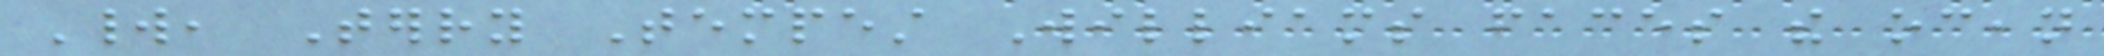World, Terry Tempest Williams faces the ocean
